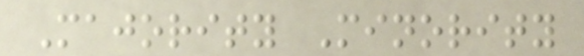Majority Minority
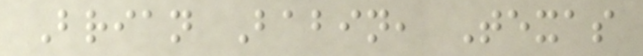Brian Babin, Texas
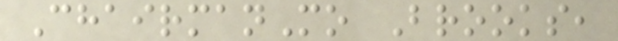ChairmanMo Brooks,
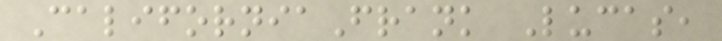CaliforniaFrank Lucas,
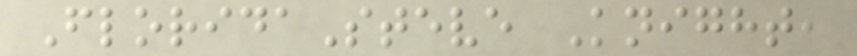FloridaSteve Knight,
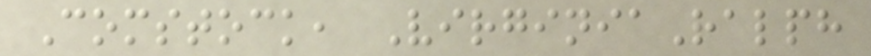Comstock, VirginiaRalph
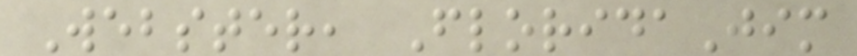Webster, FloridaJim
